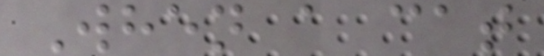When a cat
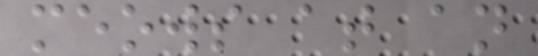meows at an
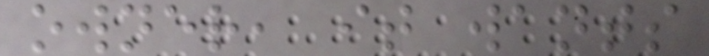owner, it wants
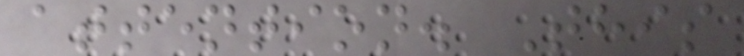attention. This
